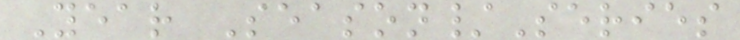Year Season/Series
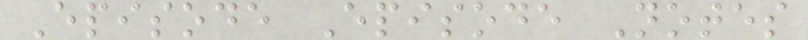Episode Episode Notes
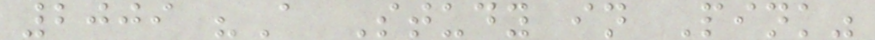2009 "A Study in Pink"
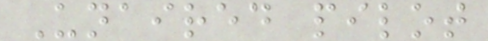Unaired pilot
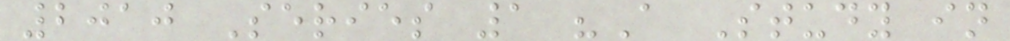2010 Series 1 "A Study in
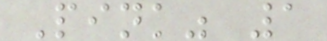Pink" 1
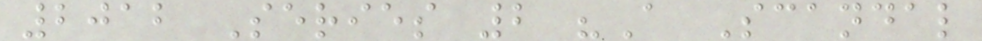2012 Series 2 "A Scandal
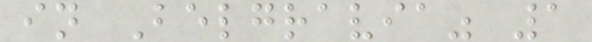in Belgravia" 1
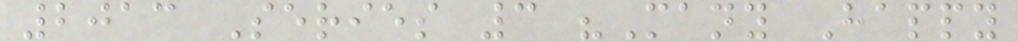2013 Series 3 "Many Happy
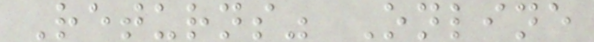Returns" Online
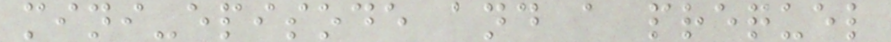mini-episode and a prequel
